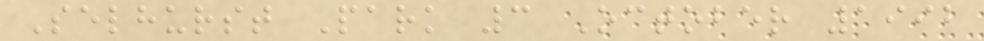Selhurst Park 3 October 1992
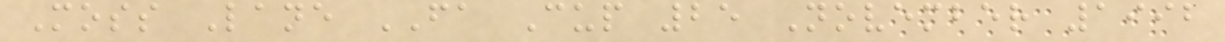Moss Lane FA Cup 25 November 1992
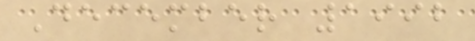December 1992
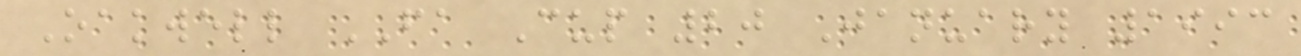Oakwell FA Cup 20 January 1993
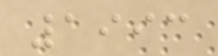1993
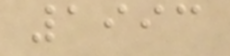1993
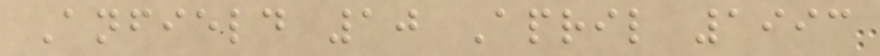Anfield 10 April 1993
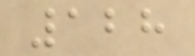128
